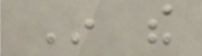In the
